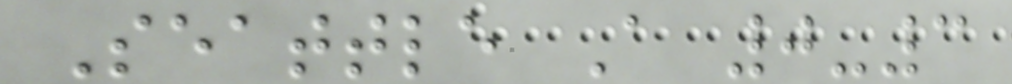Seattle A 0-3
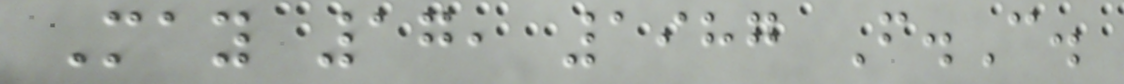May 17, 1987 F.C.
